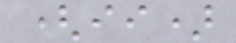(ii)
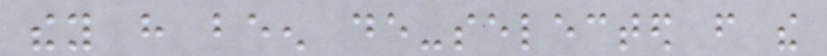they have been de-selected from the
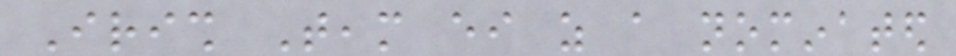Irish Team either as a nominated
